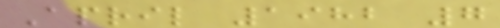April 1982 7
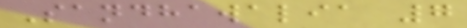Sandhawalia 7
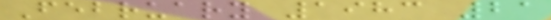February 1983 21
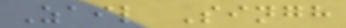Zail Singh
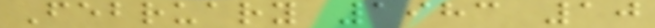February 1983 10
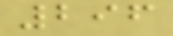296
